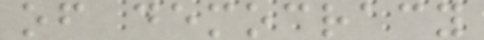of democracy
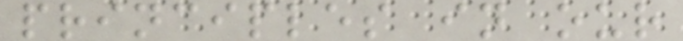principles in our
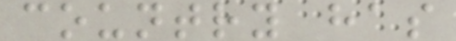country has
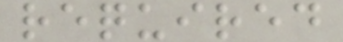required
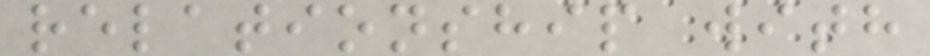relationship with
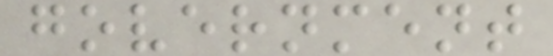government
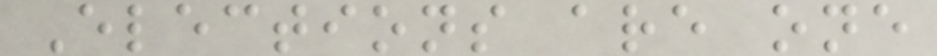Elections are one
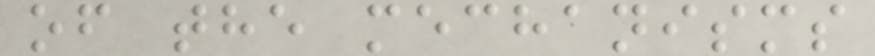of the mechanisms
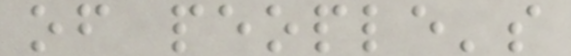of people's
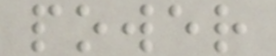power
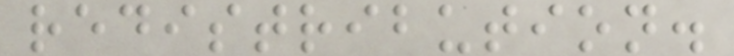redistribution.
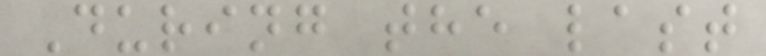During the last
